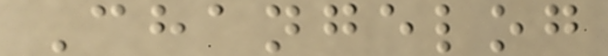Changelog
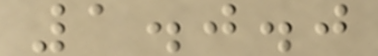1.0.0
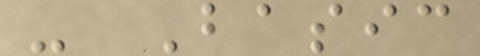- Basic
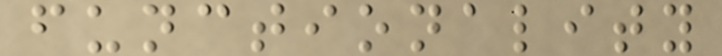functionality
